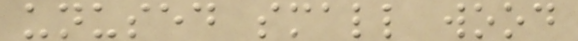unused small wood
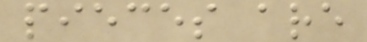pieces are
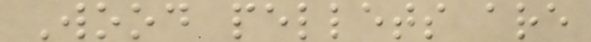Wood pellets are
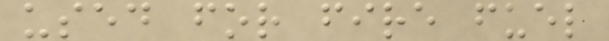used for fire fuel
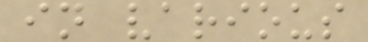in various
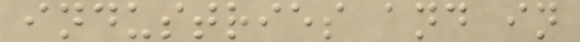industries and in
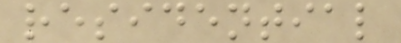residential
